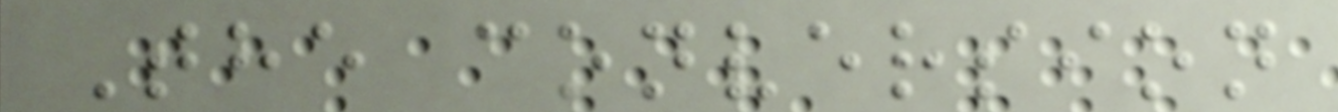The conversion
